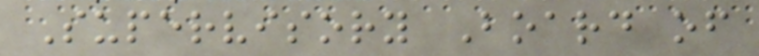Supervisory Board of
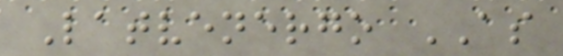Latvenergo AS
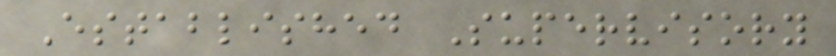Established Supervisory
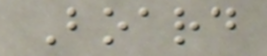Board
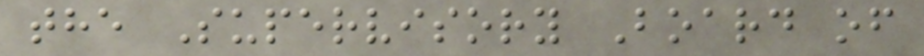the Supervisory Board of
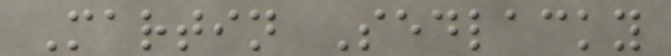Martin Sedlacky
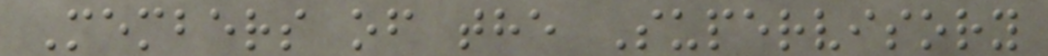Members of the Supervisory
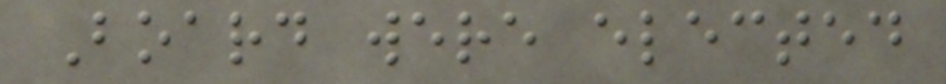Board were elected
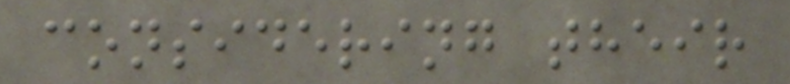considering their
